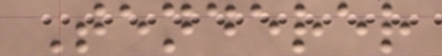Tenderer
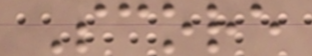Score
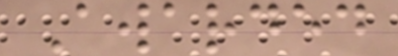Awarded
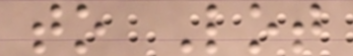to Lot
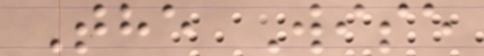The Wise
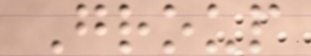Group
